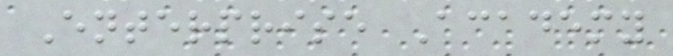Enterprise Academy
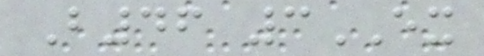B46 3EX
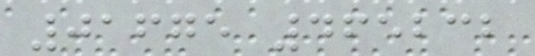01675 465232
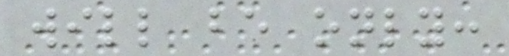will be only:
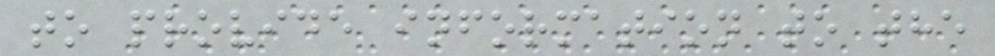to provide information to the
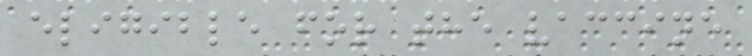eligible for the vaccine
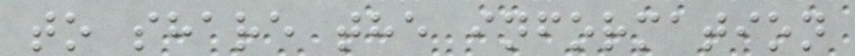to share the information
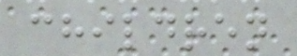children
